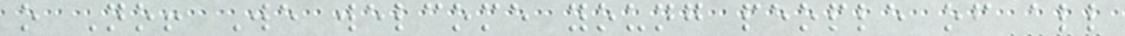o No! We welcome young people of all
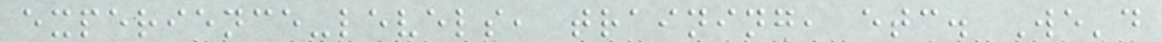experience-levels, training, etc. We'd
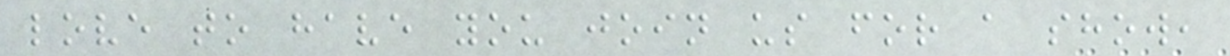love to have you join us for a show,
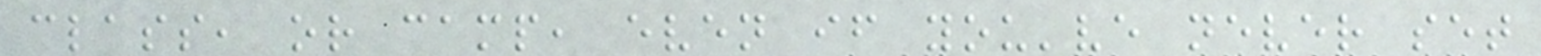class, or camp, even if you've never set
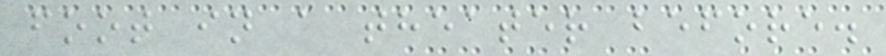foot in a theater before.
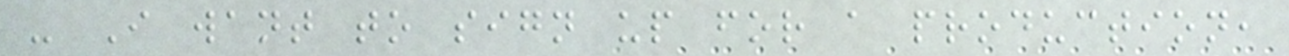- I want to sign up for a production,
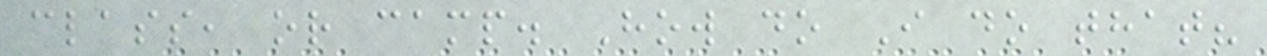class, or camp. How do I do that?
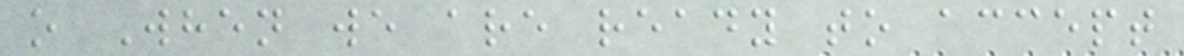o When we are ready to accept
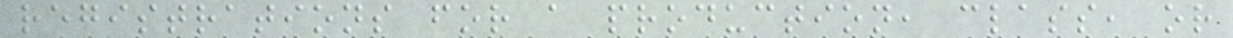registrations for a production, class, or
